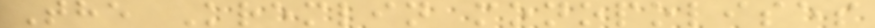The Kremlin monopolises
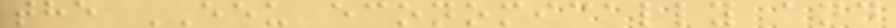the EEU economically and
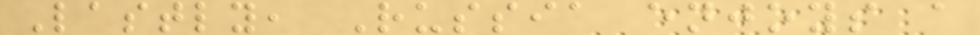Lastly, Russia enjoys a
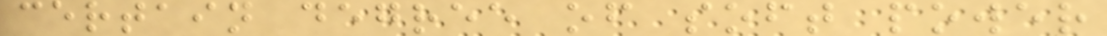certain degree of soft power
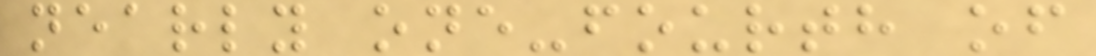nearly one-fourth of
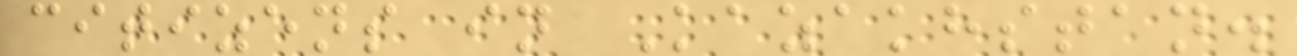citizens in Kazakhstan.
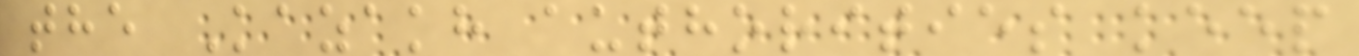the Kazakh authorities keep
